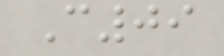C09
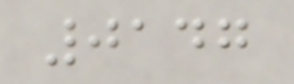0147
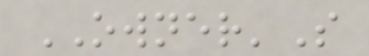OWNER'S
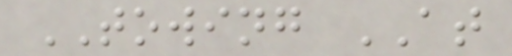TOWING AT
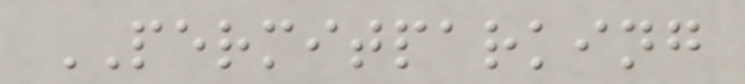PERMITPARKING
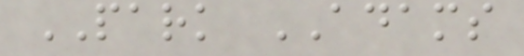PARK ADAMS
